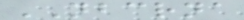NBCRNA
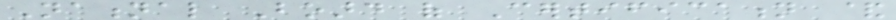National Board of Certification &
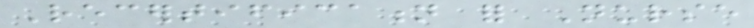Recertification for Nurse
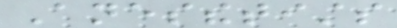Anesthetists
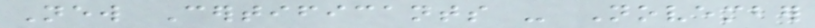New Certificants - November
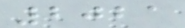2021
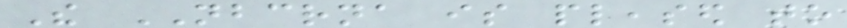The NBCRNA is pleased to
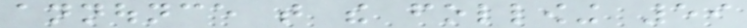announce that the following 59
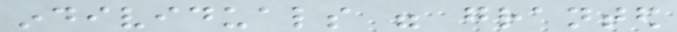individuals were granted
